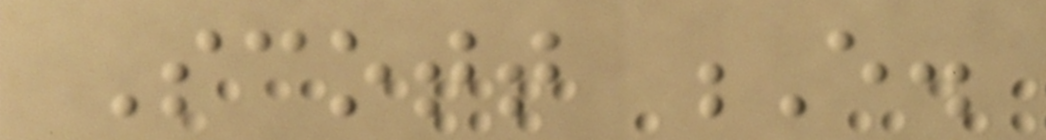Scott E.
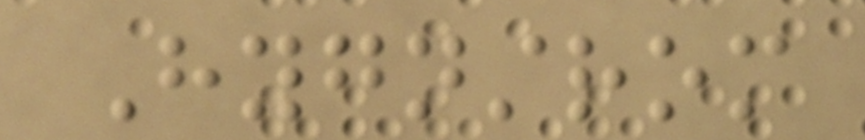Hygnstrom
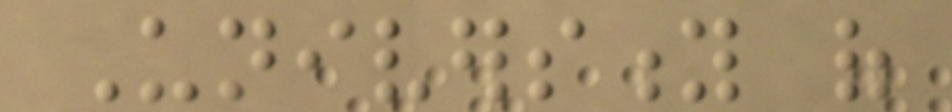University of
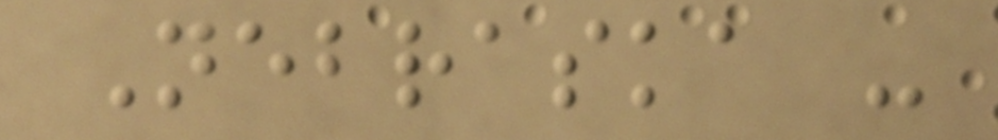Nebraska -
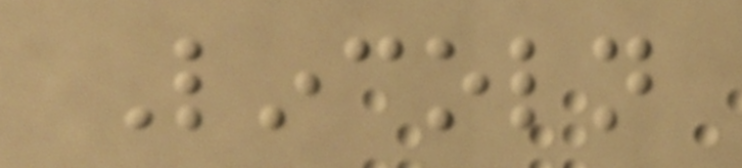Lincoln
